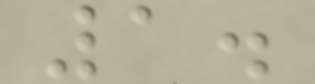1.
